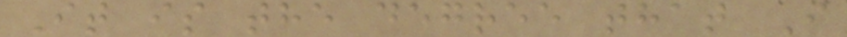It is the degree that I
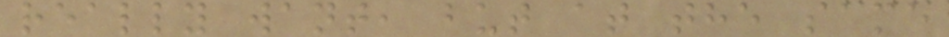really want, but at the same
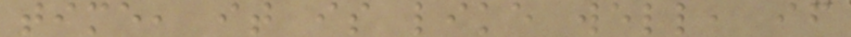time, it is like well, if
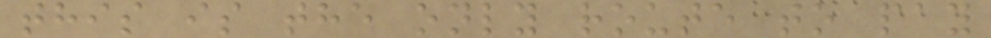this is the only route to pay
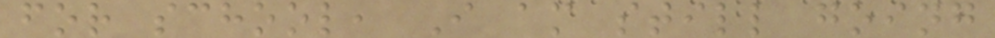for school, I am still going
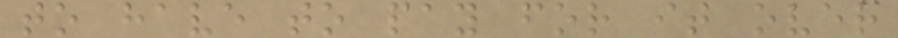to have to pay for it over
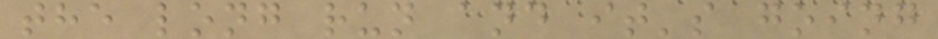the long run and it's going
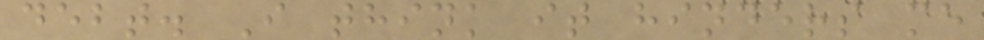debt. I think it hinders me
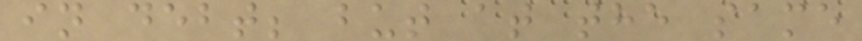in debt; but at the same
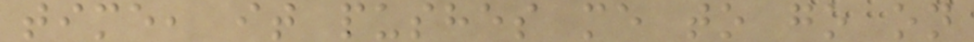time, it pushes me to go on
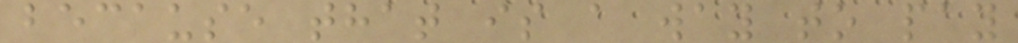because that is a way to pay
